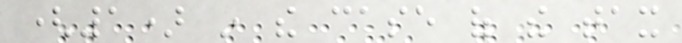(1) in the case of the tax
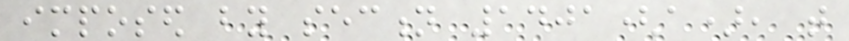imposed by section 1401(a), that
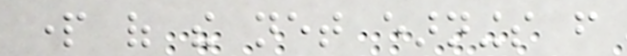part of the net earnings from
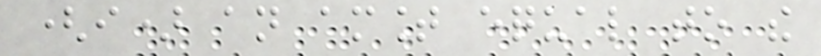(i) an amount equal to the
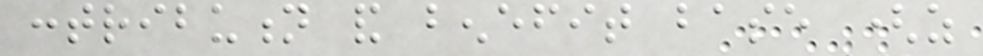contribution and benefit base (as
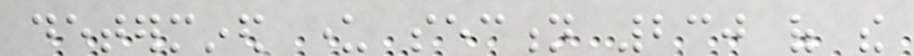determined under section 230 of the
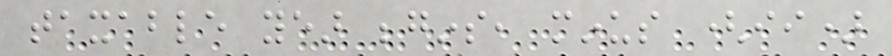taxable year begins, minus (ii)
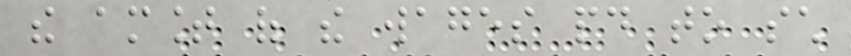the amount of the wages paid to such
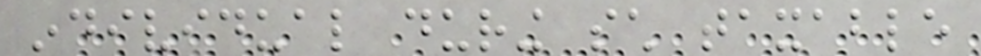individual during such taxable
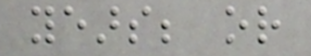years; or
